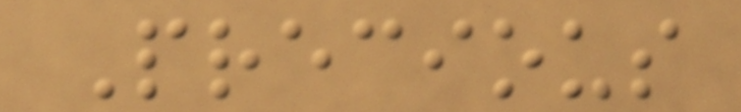Precious
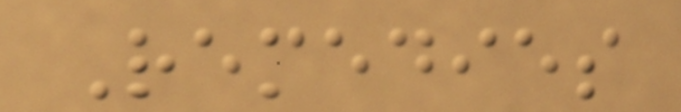Remedies
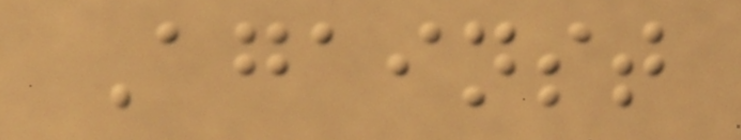Against
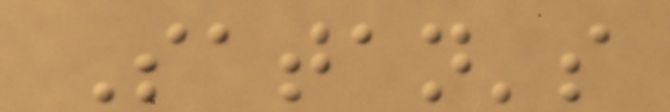Satan's
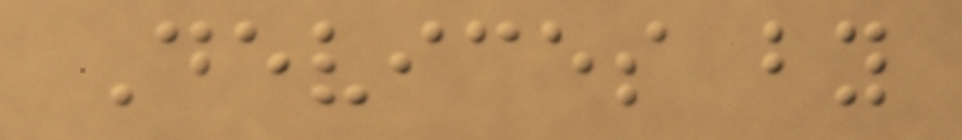Devices by
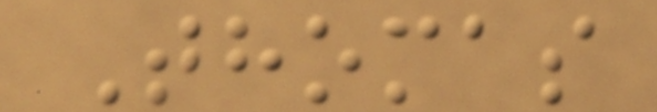Thomas
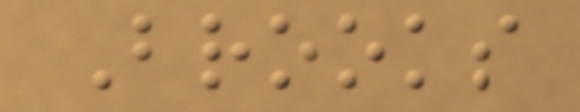Brooks
